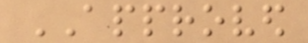APPROVED
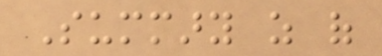Summary as of
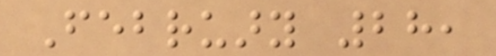February 28,
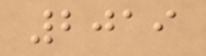2019
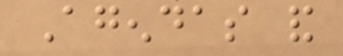Agendas and
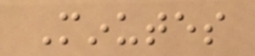Minutes
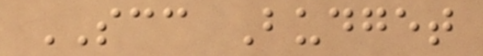SCC Budget
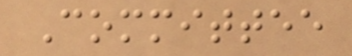Committee
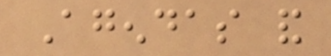Agendas and
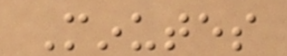Minutes
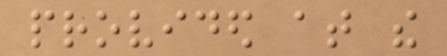provided at the
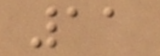11
